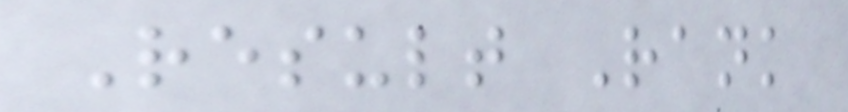Result Rank
